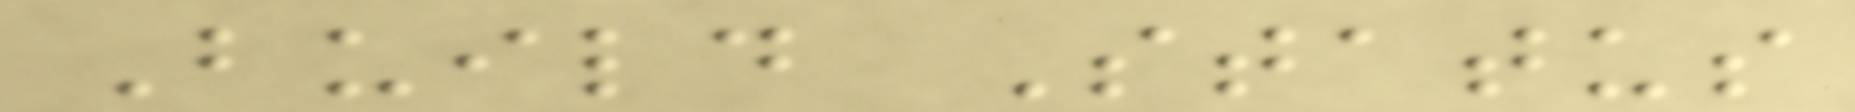Build Status
